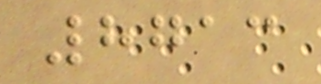8713
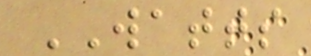WATTS
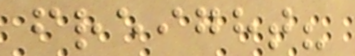freight?
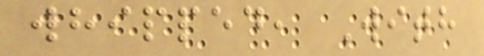whipped, With
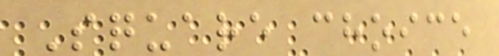Square choice
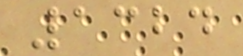1324
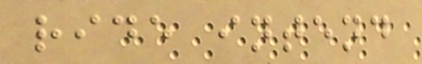ride intend
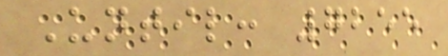Until: 7255
